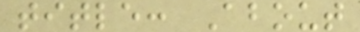title: About
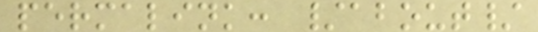permalink: /about/
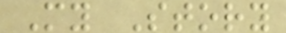My Story
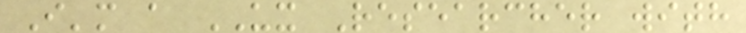I'm a UX Researcher with
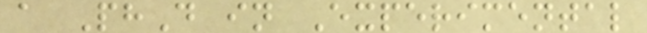a PhD in Experimental
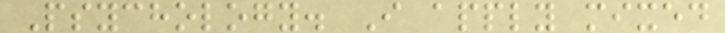Psychology. I apply mixed
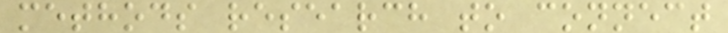methods research to connect
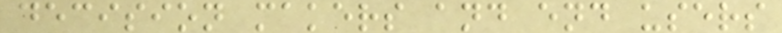decision makers and end users
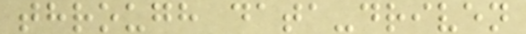through data-driven
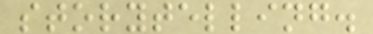storytelling.
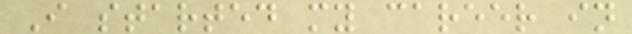I started my career in
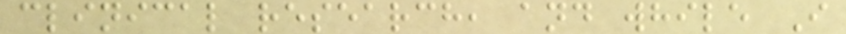clinical research, and while I
